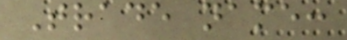Trade name:
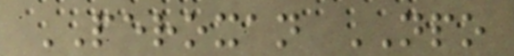PEROXAN NPO
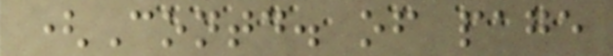(Contd. of page
